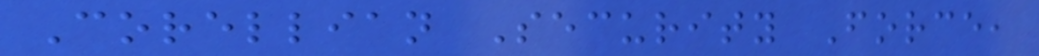Corellian Security Force,
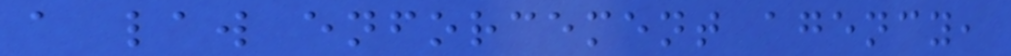a law enforcement agency,
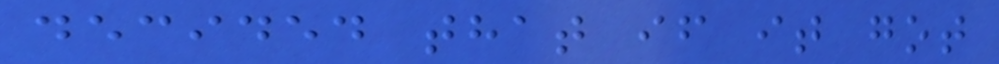decided that if it got
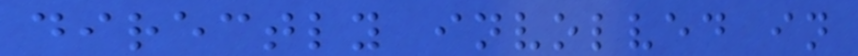directly involved in
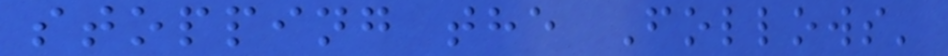stopping the Follows'
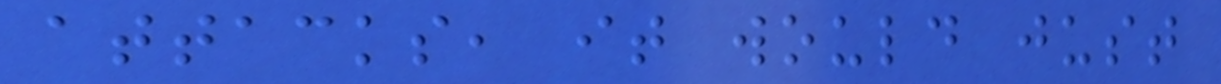attacks, it would just
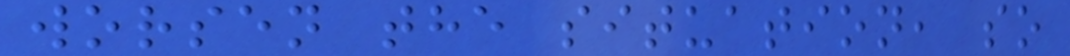worsen the situation, so
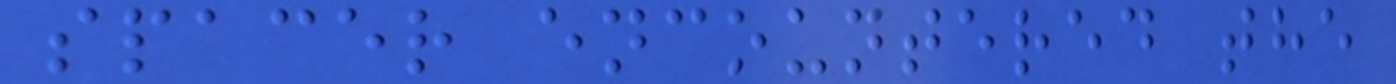spacer encountered the
